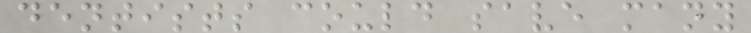dentists could save many
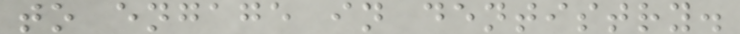to engage in dentistry.
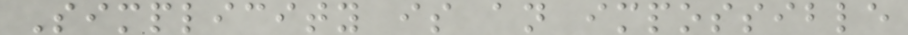Simplicity is an impossible
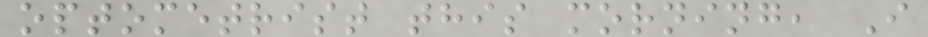optometrist this morning, I
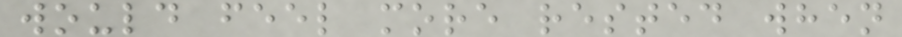would feel more rested when
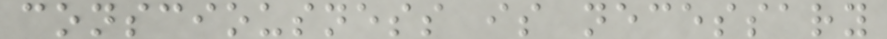consciousness is necessary
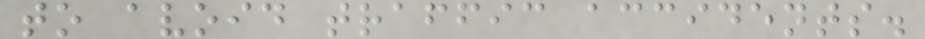to avoid traffic accidents.
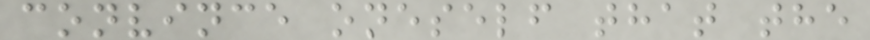convince oneself that the
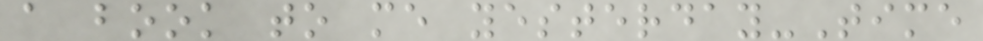a book to me yesterday-Time
